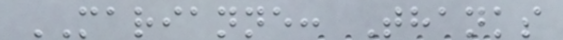MARIANNE: Thanks
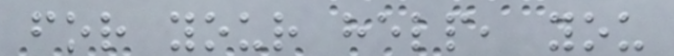for your help, you
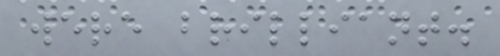were brilliant.
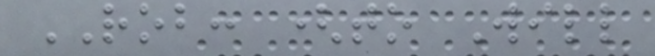ROB: (to Will
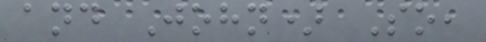and John) So,
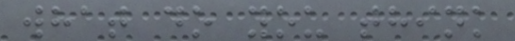what do you think
